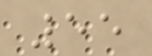55
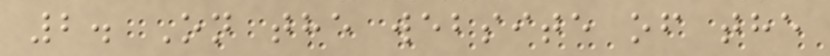2. On the website of the
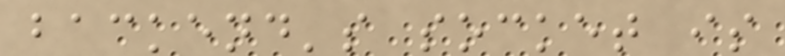backend's socket is
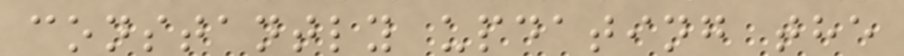constantly updating the
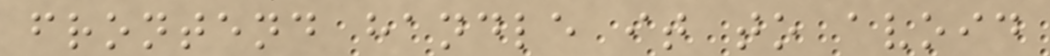frontend handle it to avoid
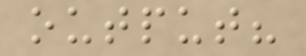output?
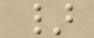}
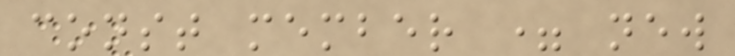const member = new
